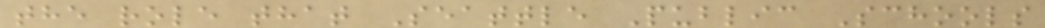the role that Seattle Public Schools
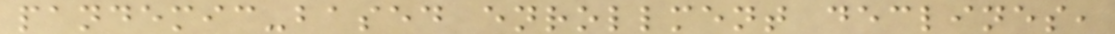pandemic-based enrollment declines,
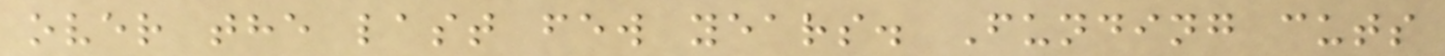over the last few years. Funding cuts
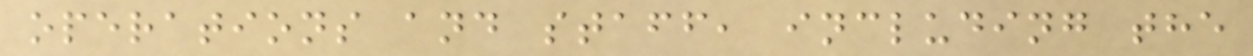operations and staff, including the
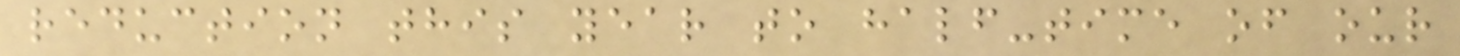reduction this year to half-time of our
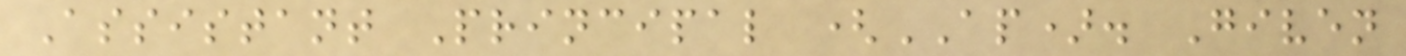Assistant Principal (AP). Given
